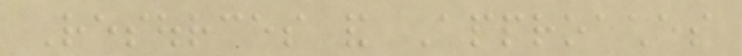Resources and Approaches
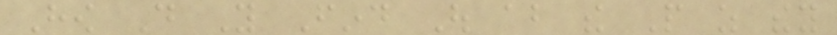How Do You Find Out about the People as they
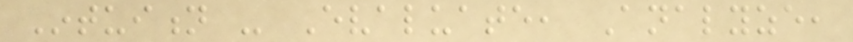Intuition - Evaluate, Analyze,
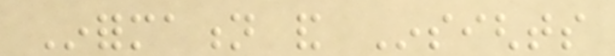Information and Insights
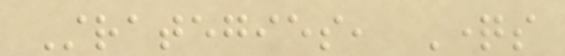Strategies, Questions
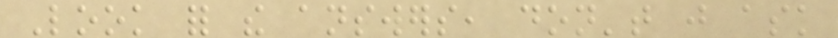Look for the answers, don't just ask
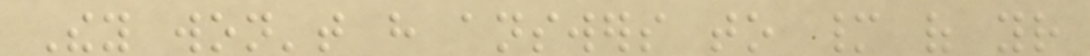They won't have answers to many of your
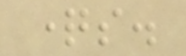questions.
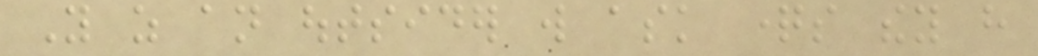You as an outsider will ask questions they have
